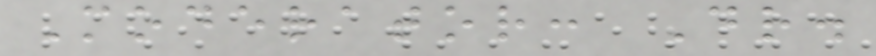Moderator: Dr.
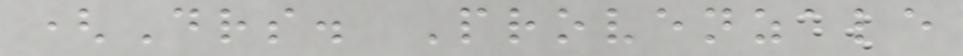(Drs. Provenzale
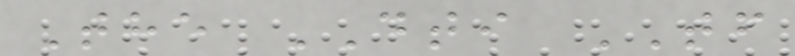The DTI TF
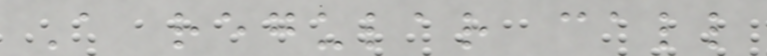A regular call
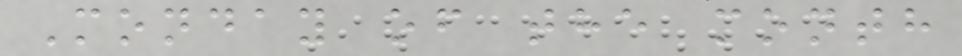Monday of the month
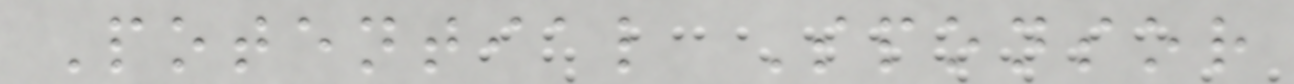Potential Sponsor
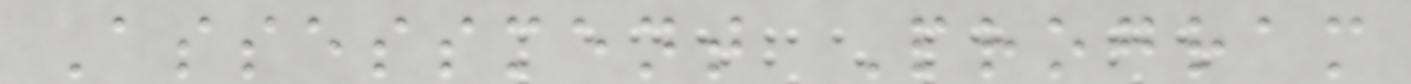Assessment Program
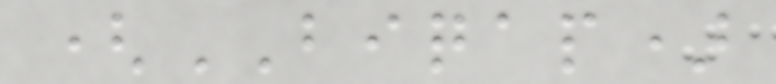(BIQAP)
